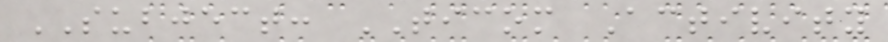SUBJECT: TICOM Activity
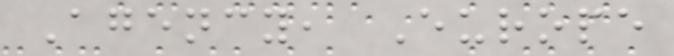Agency, Europe
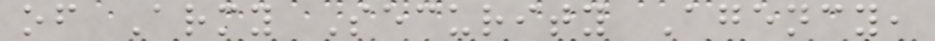of Army Security Agency,
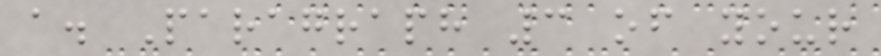a. Paragraph 3 of your
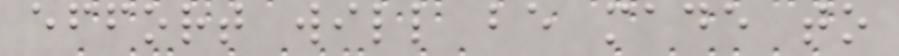effort will be made to
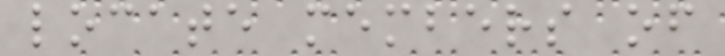locate members of
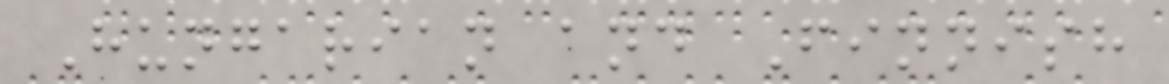Hungarian and Finnish
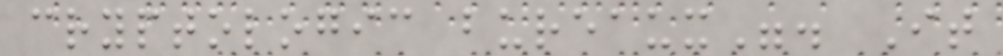cryptologic bureaux". It
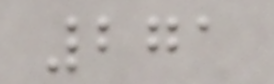271
